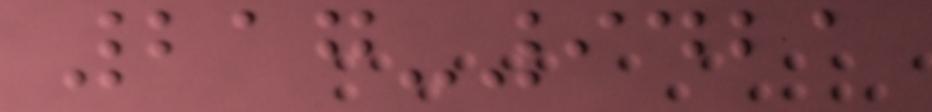217-9421
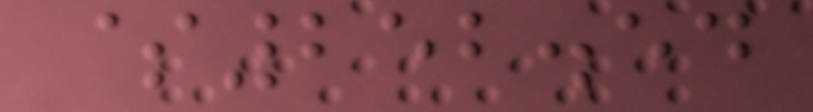$252.54
